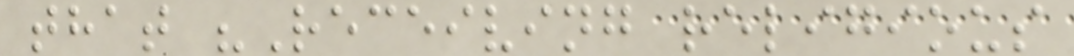that "Receiving religious
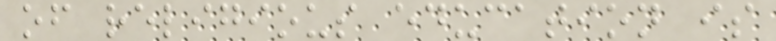of religious education is
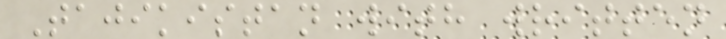Tajikistan with written
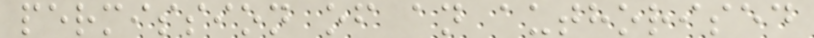permission of an authorised
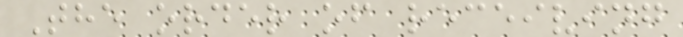The order of receiving
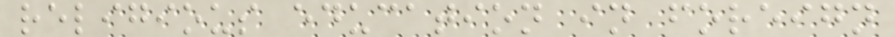religious education in foreign
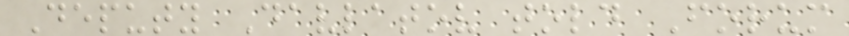Deputy Davlatov told Forum
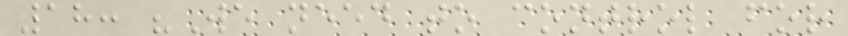18: "We need to control for
